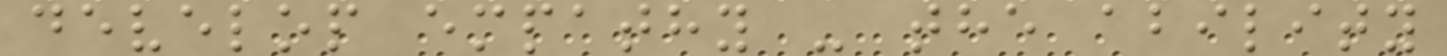develop empathy - the ability
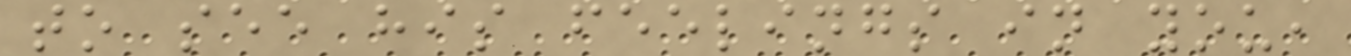to see his feelings in you,
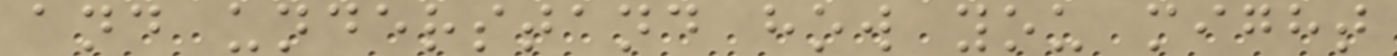and understand how you might
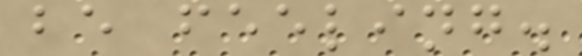be feeling.
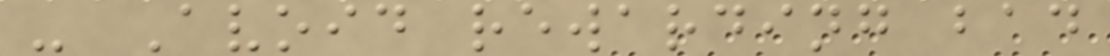- Avoid rewarding bad
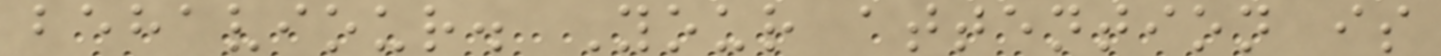behaviour. Your attention is
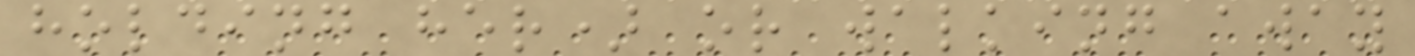holding her) or walking away
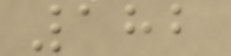182
